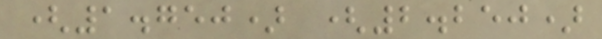(1.750) (2.250)
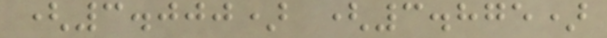(3.000) (3.875)
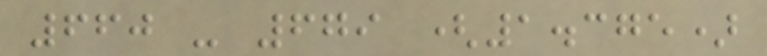660 - 679 (1.375)
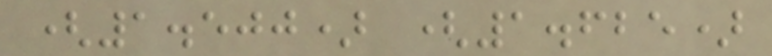(1.500) (1.625)
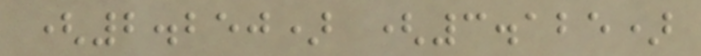(2.250) (3.125)
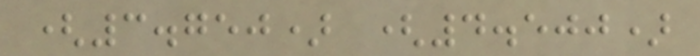(3.750) (4.500)
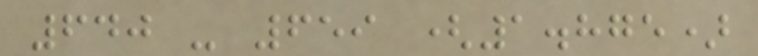640 - 659 (1.875)
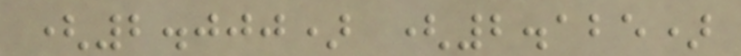(2.000) (2.125)
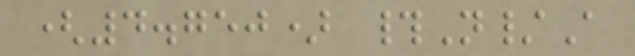(4.750) #N/A
